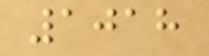1018
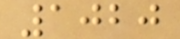1020
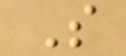S
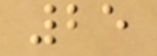25
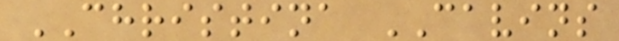CHRISTINA CAVINS
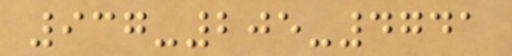937-205-4741
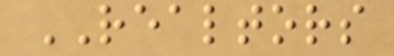REALTORS
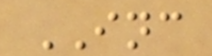INC
